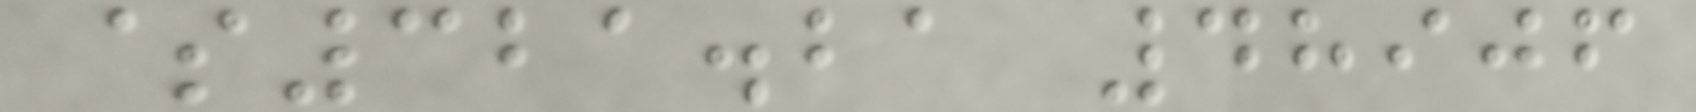$321.21 48906
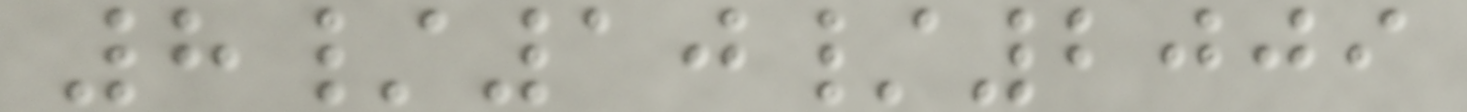8/10/2009
